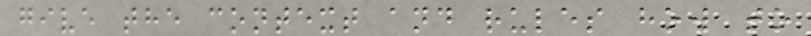give the context and rules how to
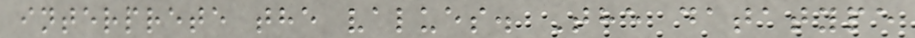interprete the values. The datatype
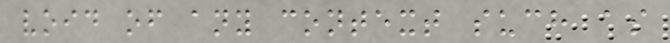void of any context such as
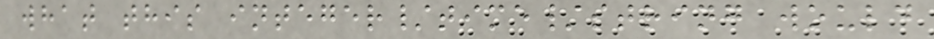what this integer/time/string would
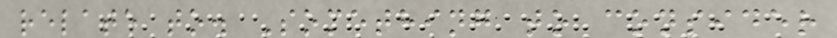relate to. Something to consider
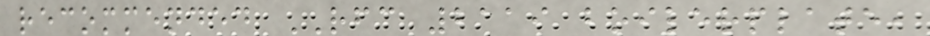recommended RFC 2119 boilerplate,
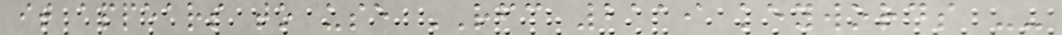it appears to use RFC 2119 keywords --
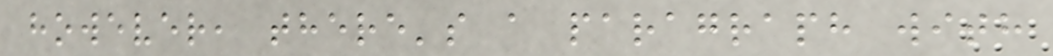however, there's a paragraph with
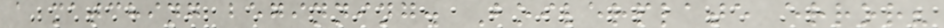a matching beginning. Boilerplate error?
